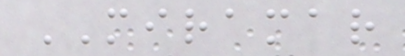MIRAMAR
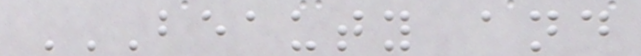BEAUTY AND
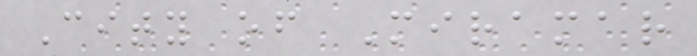City of Miramar
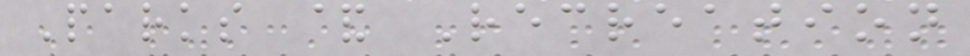Parks & Recreation
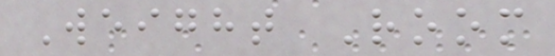Weight Room
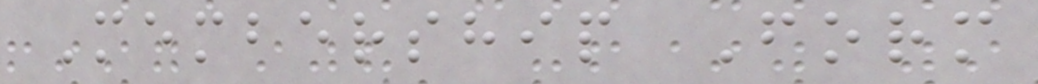Membership Form
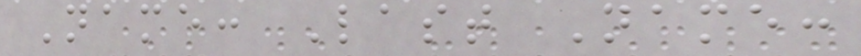Name: Last Name:
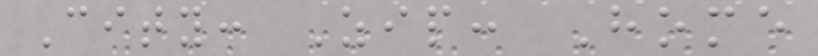City: Zip: Home
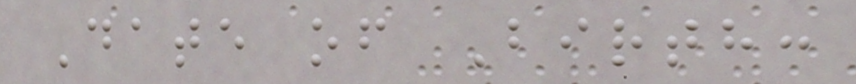Date of Birth:
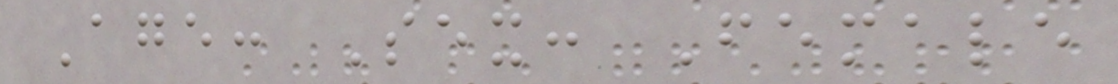Age: Sex: Female
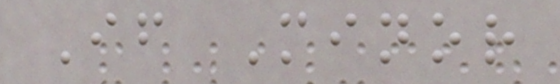If Minor
